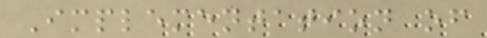Implementation of
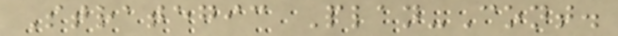Strategic Plan-Cont.
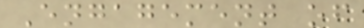Engagement of
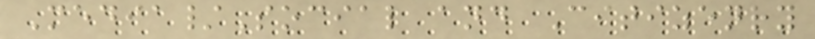Media/Social and Citizenry
